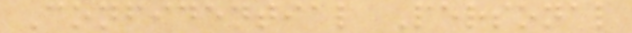Confidential Personal
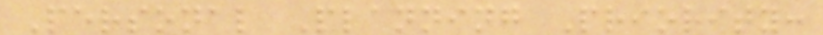Personal Planning Priority:
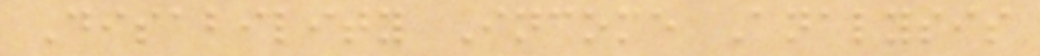Disability Income Analysis
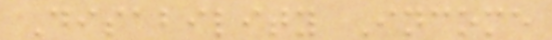Disability Income
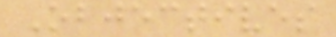Objectives
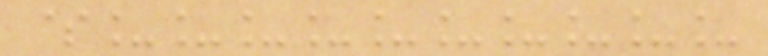$__________
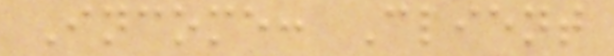Income: Client
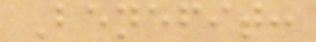Benefit:
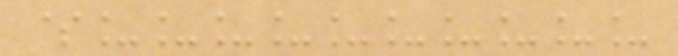$__________
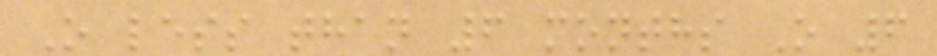O less than 6 months O 6
